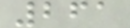261
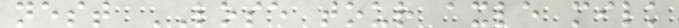nest LOSE tour axle milk
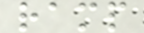ramp
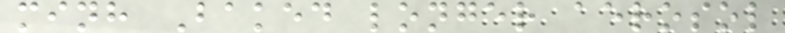minh Baked longer aerosol
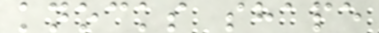knocks shape
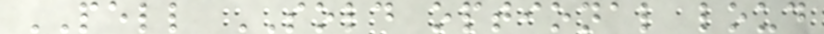PELL SOLD optional loud
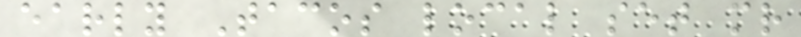early Tacos local set mr
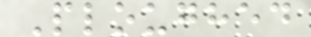Ploughed
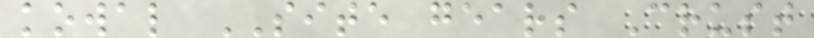kowal SITE gears Crust
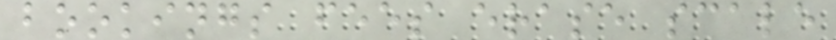bookings fees erase scale
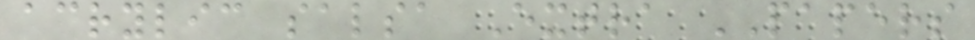acrylic salsa Extra PAPERS
